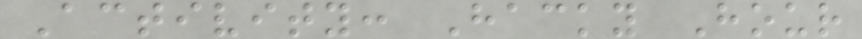Activity: Hacky Hour
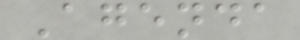Agenda
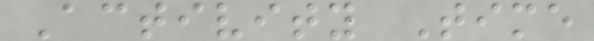Activity Time
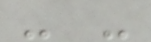- -
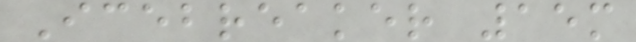Icebreaker 15m
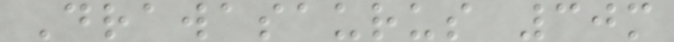Drawasaurus 30m
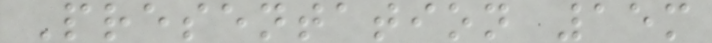Presentation 15m
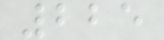225
